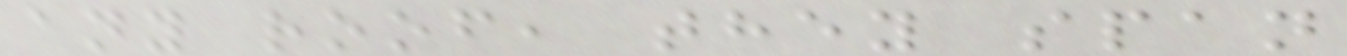any roof, they span
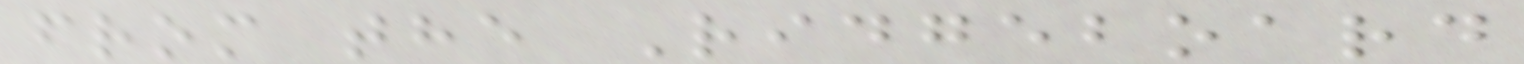from the Ridgeboard
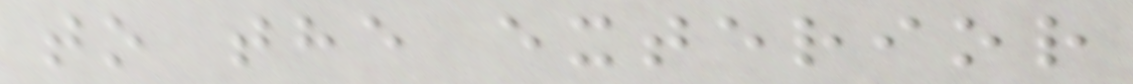to the exterior
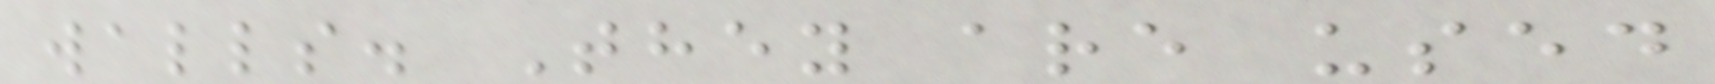walls. They are used
